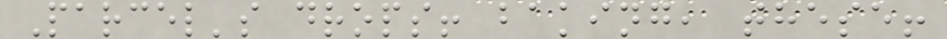Parcel's drops! baking, these!
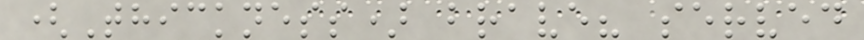(Thickness) brave? served
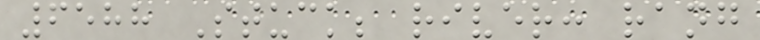6588 Stuck; river: rang
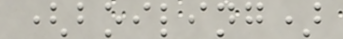(boiling)
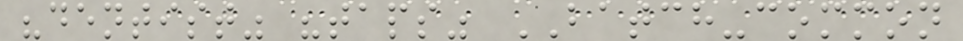"dentist" "taps" BATCH-common
